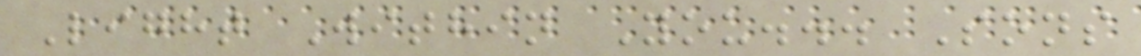Light Within You... Sons
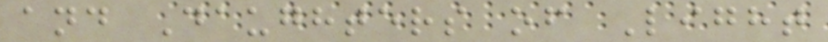and Daughters of Light
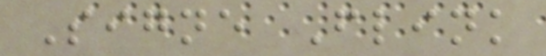Signe Flink
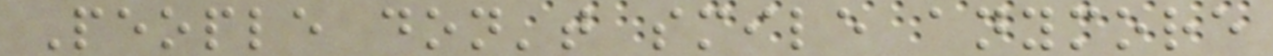People don't smile anymore
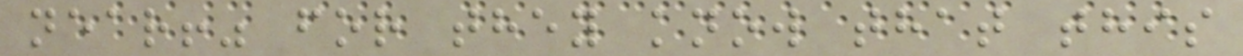near!" for they know that this
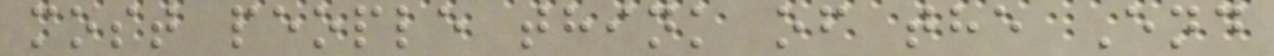most people think of the End
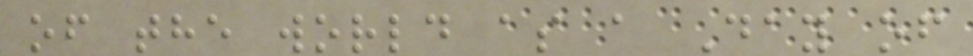of the world as a Day of
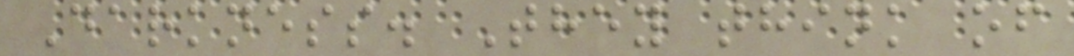Darkness. They think of
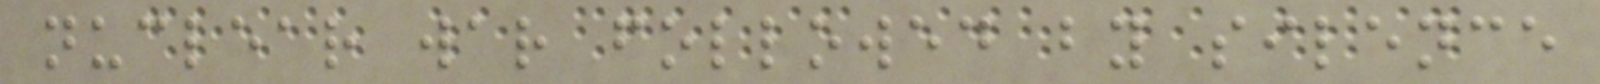nuclear war followed by silence
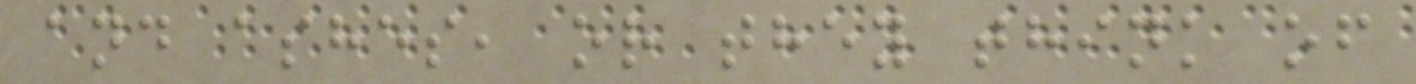and ashes, or they think of
